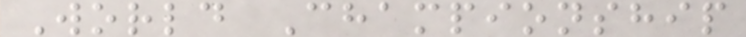World Championship
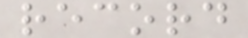record
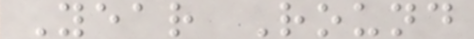Year Round
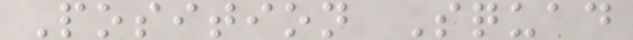Position Squad
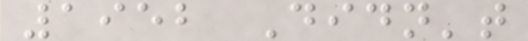1952 Didn't
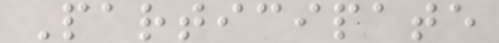Participate
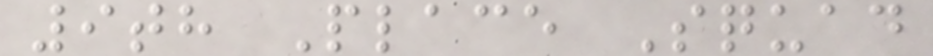9th Place Squad
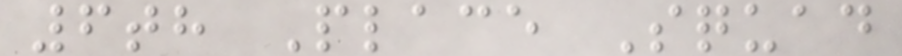6th Place Squad
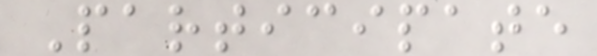Participate
